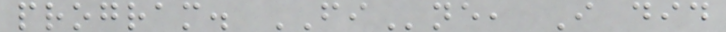program. FIne, I did
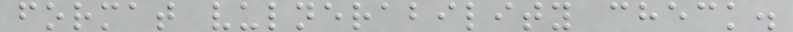format vulnerability check.
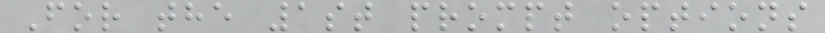For the 1st prompt options
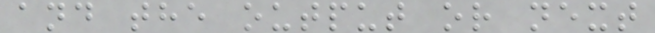and the output or next
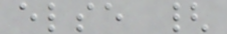else {
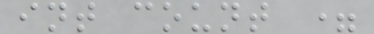int count =
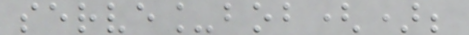serve_bob();
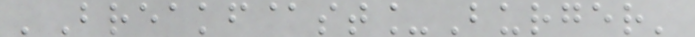'Breakf@st_Burger'
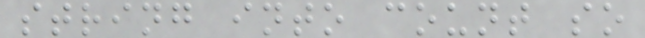string into count so
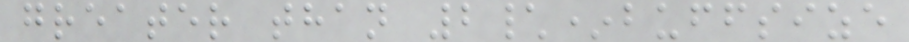greater than 2\*buffsize
